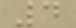4
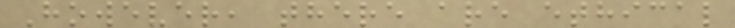However, there are ethical
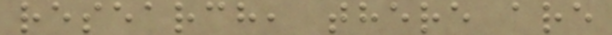research, there are
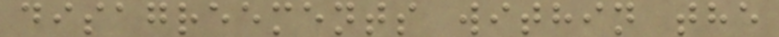disagreements within the
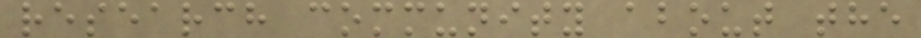research community about the
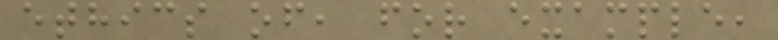ethics of, for example,
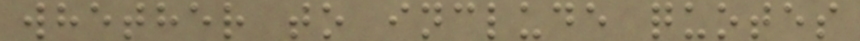whether to include quotes
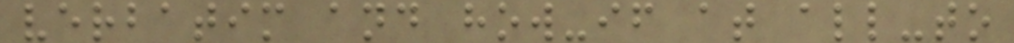verbatim and how-if at all-to
